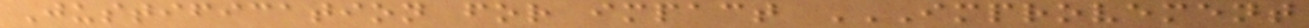Justification for impact IMPROVEMENT
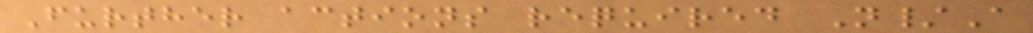Further actions required N/A
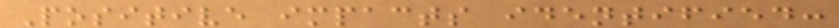Positive impacts identified:
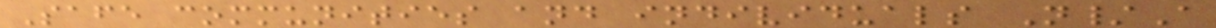Safe communities and individuals N/A
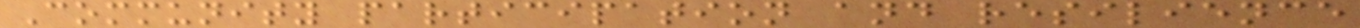Community participation and resilience
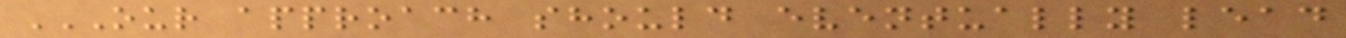OUR APPROACH SHOULD EVENTUALLY LEAD
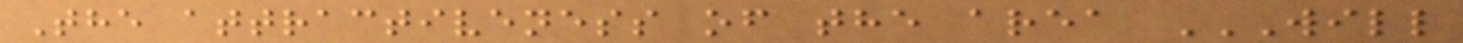The attractiveness of the area WILL
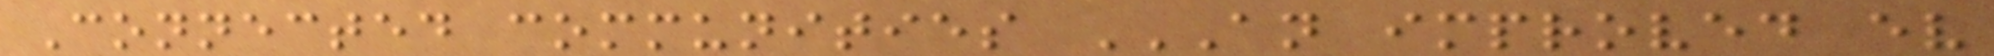Connected communities AN IMPROVED EV
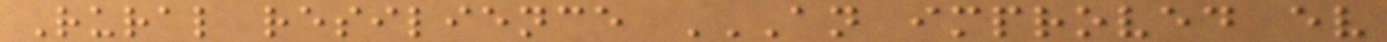Rural resilience AN IMPROVED EV
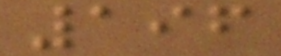196
